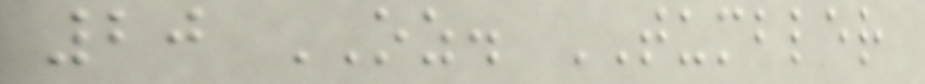20 OZ. TUMBLER
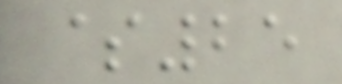$25
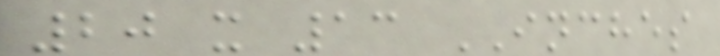20 x 13 INCHES
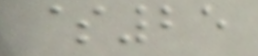$25
